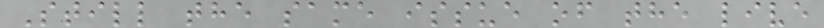Still the same issue of the live
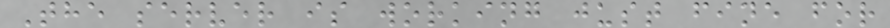The server is working just fine for
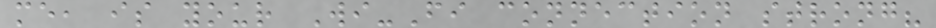me, is your Wi-Fi connection strong?
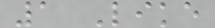1 Like
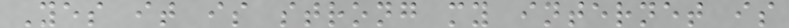Yes it is strong my internet is
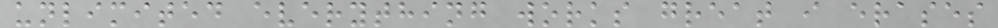unlimited everything works great i erases
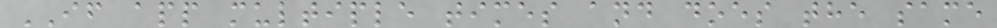IF app multiple times and does the same
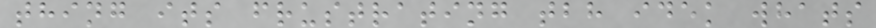thing its frustrating tbh idek whats
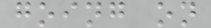going on
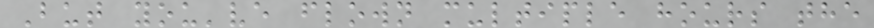But you've flown multiple hours the
